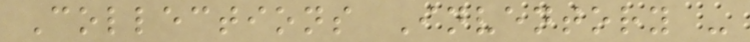Collections Inventory -
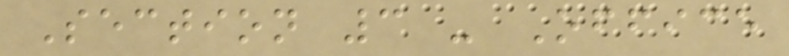Section 3 - Office
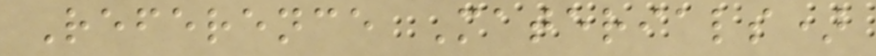Reference Materials)
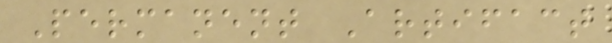Permanent Artifact
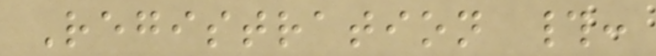Registration #:
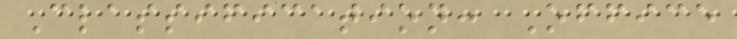Classification: Office
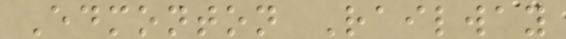Edmonton Railway
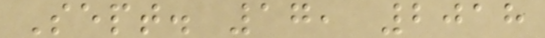Sept. 17, 2018
